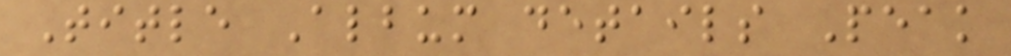Title Album details Peak
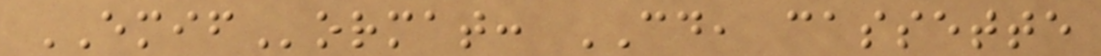EMIFormat: CD, cassette
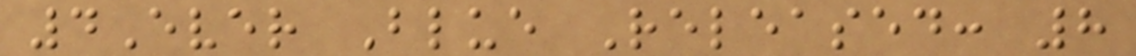4Ever Blue Released: 8
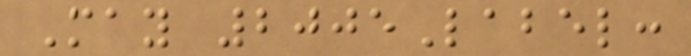May 2005Label:
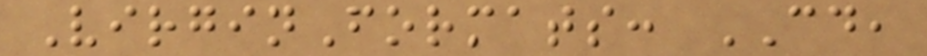VirginFormats: CD,
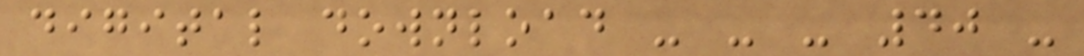digital download - - - 40 -
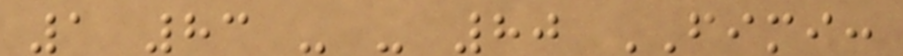1 83 - - 80 FIMI:
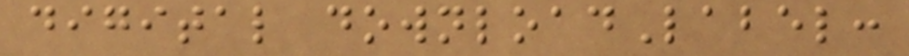digital downloadLabel:
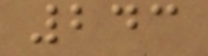243
